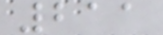211
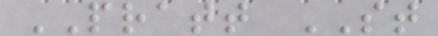PRATT ST
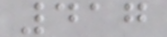417
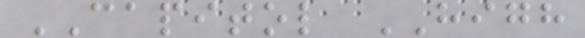CAPITOL HIGH
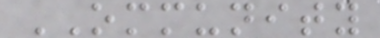OMMUNITY
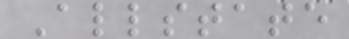Allstate
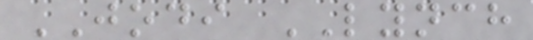JODI LYNCH
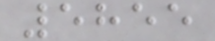5855
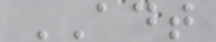ADT
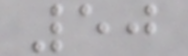50
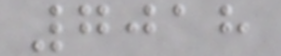7018
